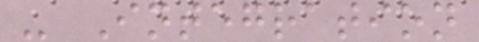- Integration
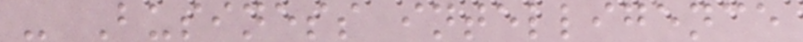- Business intelligence
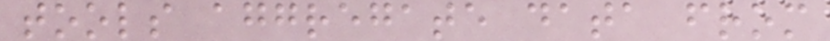tools aggregate data from
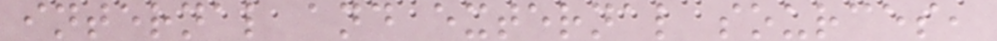internal and external sources,
